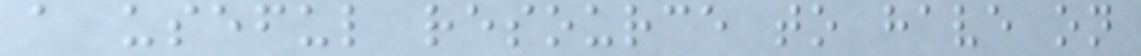a useful resource to have on
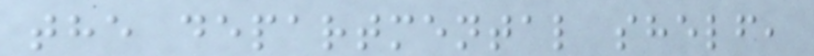the departmental shelf,
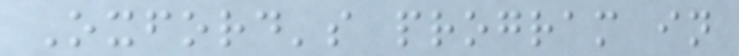Oxford's program in
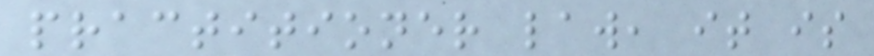practitioner law, it is
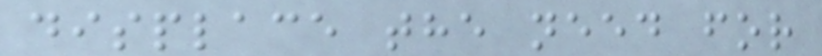displace the need for
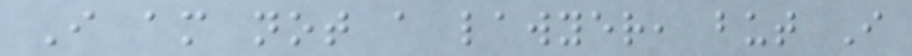I am not a lawyer, but I
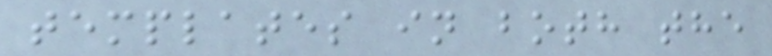templates in both the
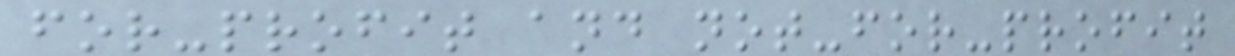for-profit and not-for-profit
